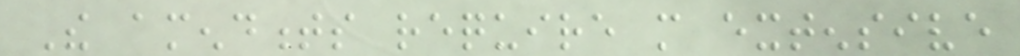The amendments require more extensive
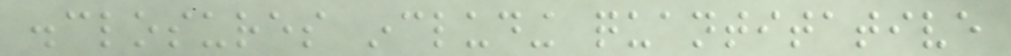disclosures including quantitative
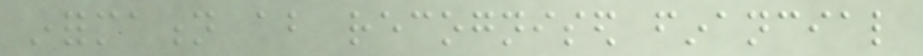information about recognised financial
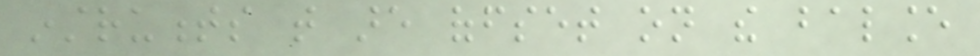instruments that are offset on the balance
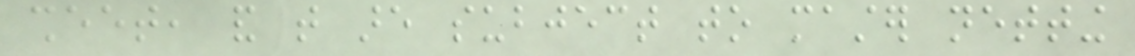sheet, and that are subject to master netting
